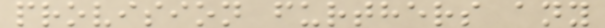provision furthers any
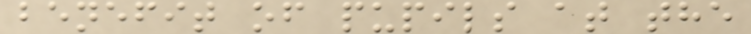benefit of pupils at the
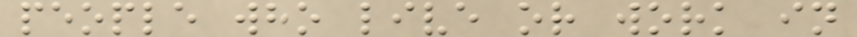people who live or work in
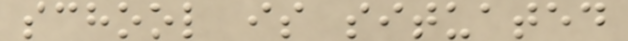school is situated
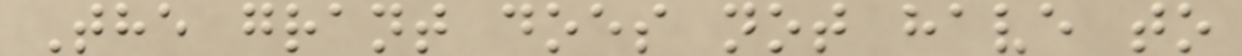The grant does not have to
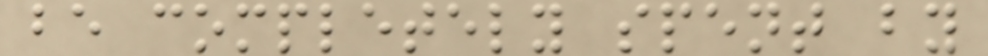be completely spent by
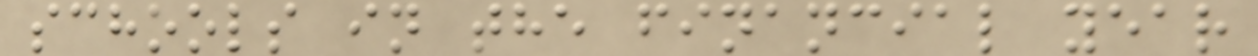schools in the financial year
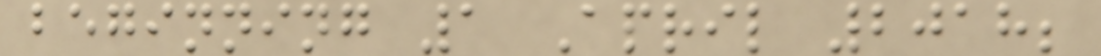beginning 1 April 2018;
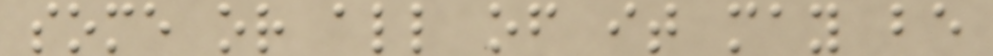some or all of it may be
